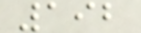192
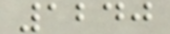1240
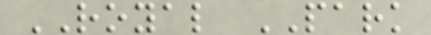ROYAL PARK
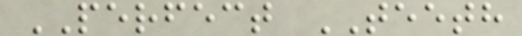PERFECT TEETH
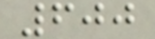600
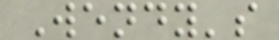Wendy's
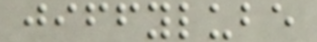jiffylube
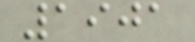1901
